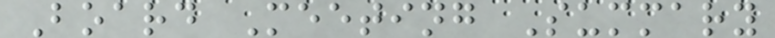Board Meeting Summary
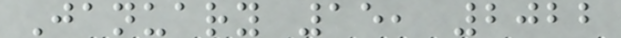January 15, 2022
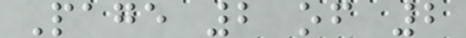Page 2 of 2
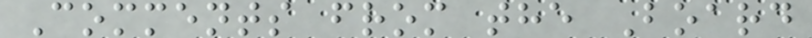Comments from the Board
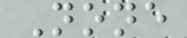None
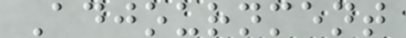Adjournment
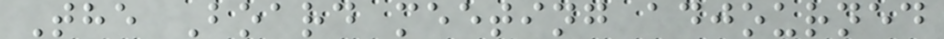The Board meeting adjourned
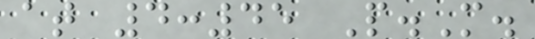at 4:45 P.M.
